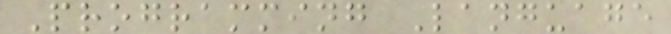Programming Language
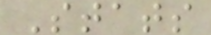Stats
